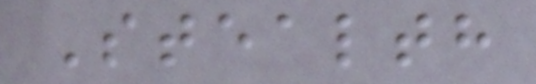Stealth
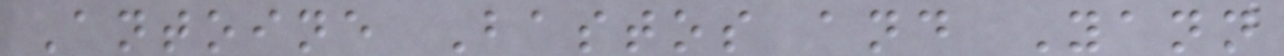Antoine Bastos and Yann
